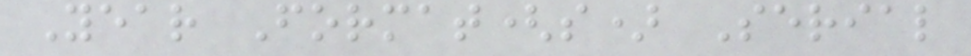Year Format(s) Serial
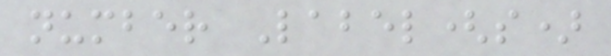number Label(s)
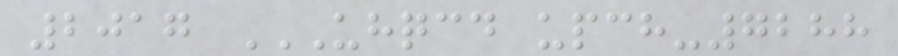2017 UHQCD UPCH-7288
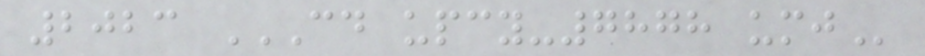2023 CD UPCY-7878 UMJ
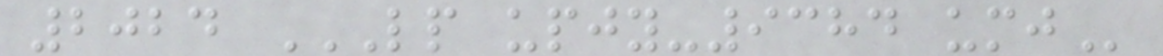2024 LP UPJY-9384 UMJ
